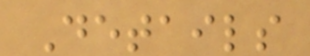Details
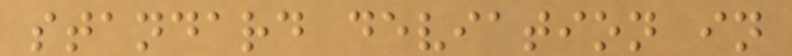standard deviation in
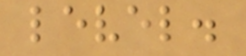level.
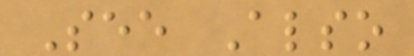See Also
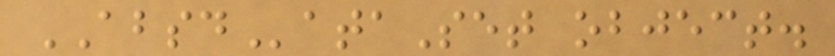ABSDataSet object.
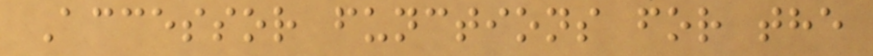Accessor functions for the
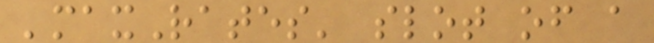'maxRates' slot of a
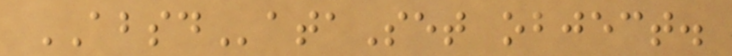ABSDataSet object.
